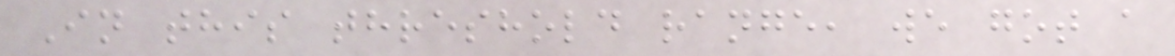In this threshold range, we got a
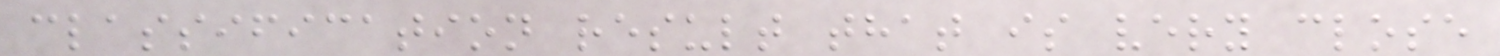classification result that is very close
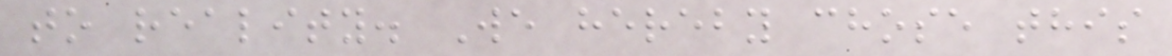to reality. We hereby chose this
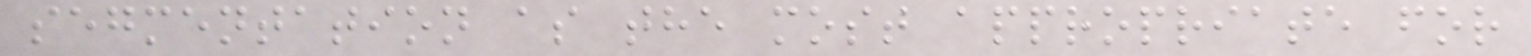segmentation as the most appropriate for
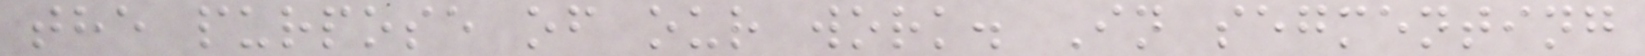the purpose of our work. In segmenting
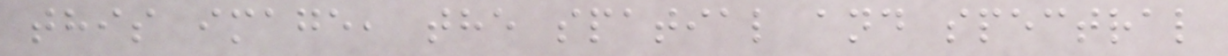this image, the spatial and spectral
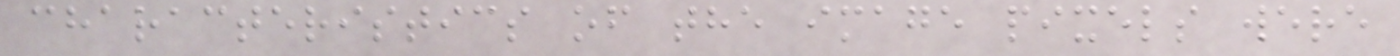characteristics of the image pixels were
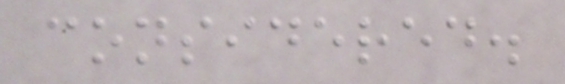considered.
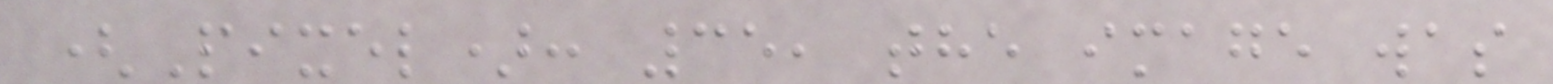(Pixel): 35, the image was
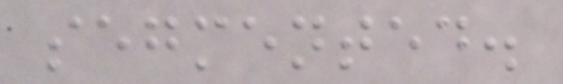segmented.
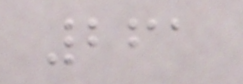261
